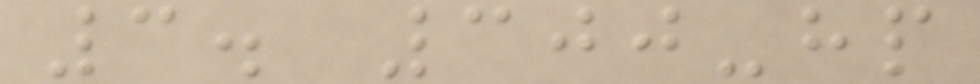3. 300-hp
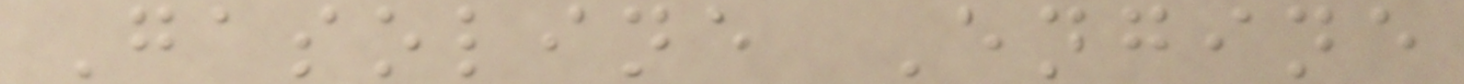Gasoline Engine
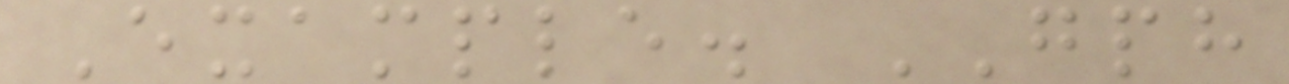Example. GPH
